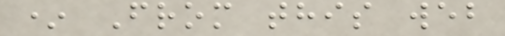* From this web
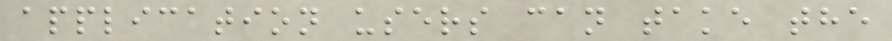application users can take the
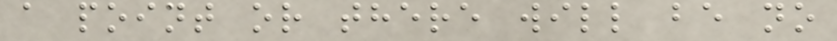a point or there will be no
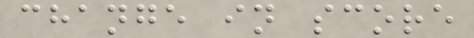change in score
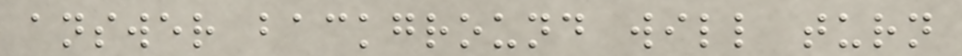answer background will turn
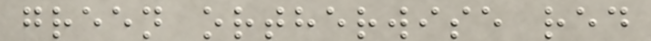green ortherwise red
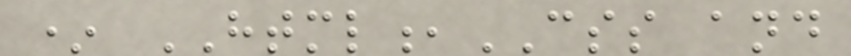* HTML,CSS and
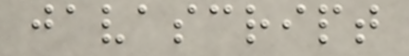javascript
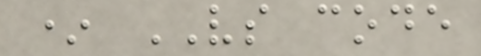* VS code
